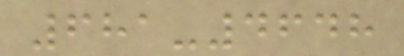681-4648
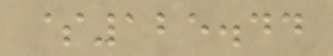$125.44
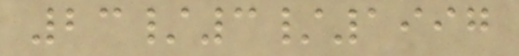23/3/1997
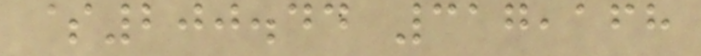$200.44 317,168
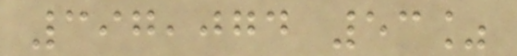397,074 53%
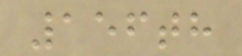156th
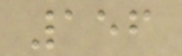156
